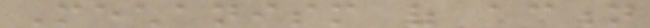Mechanism of action
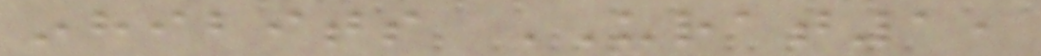inhibits URAT1,
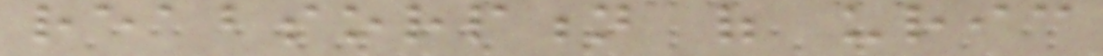reabsorption of uric
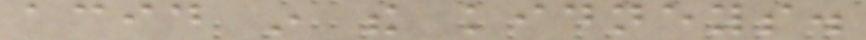acid in the kidneys.
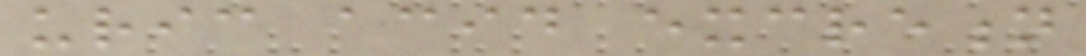uric acid excretion
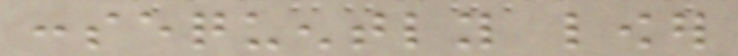consequently lower
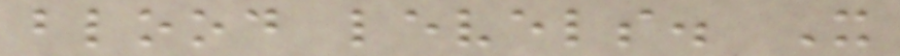blood levels. It
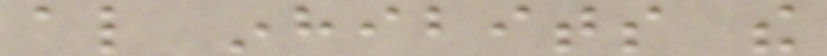also inhibits the
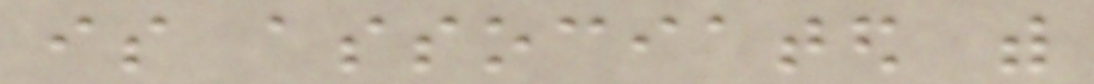is associated with
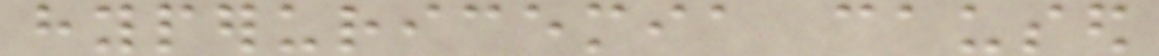hyperuricemia caused
